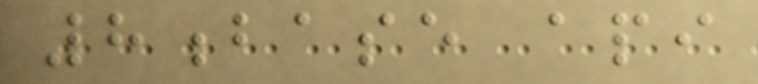8base api
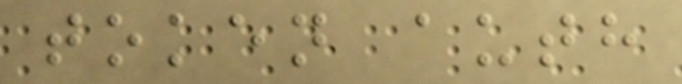token auth
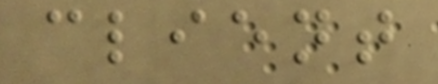client
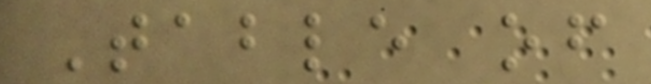Table of
